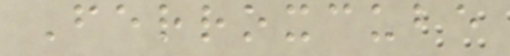Ferroxcube
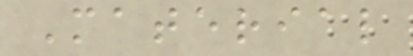Material
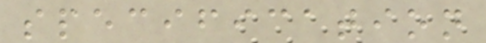specification
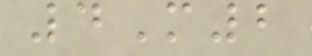4M2
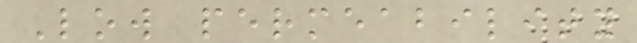Low permeability
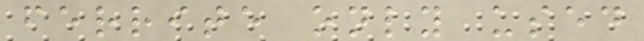ferrite only used
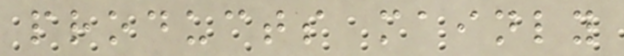products mainly
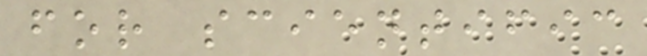for scientific
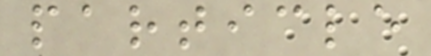particle
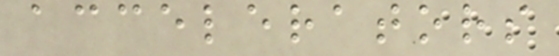accelerators
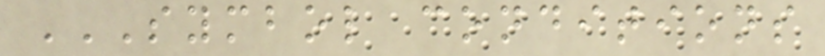SYMBOL CONDITIONS
